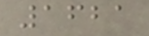1621
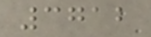3712
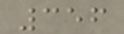356
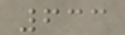633
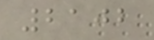2102
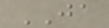JA
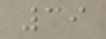39
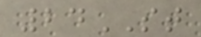24ST
